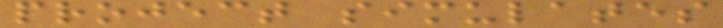project simulates
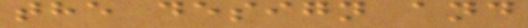the design and
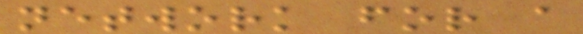network for a
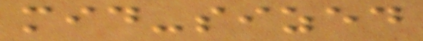mid-sized
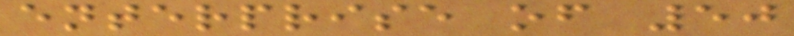enterprise of 50
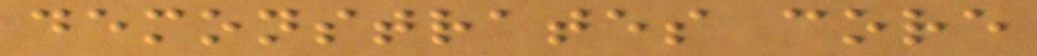demonstrates core
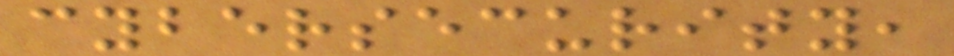cybersecurity,
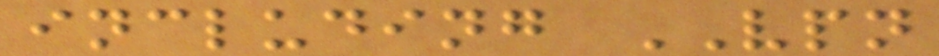including VPN
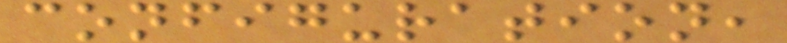configuration,
